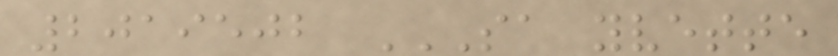2019502 SA YVETTE
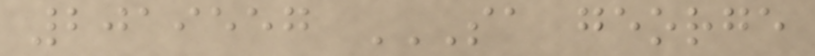2019557 SA GEORGE
